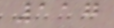117
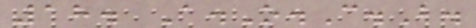18. A.O.C.B.
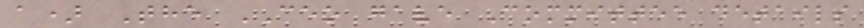a) The CEO gave Committee details
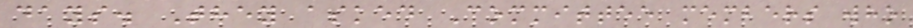days. They asked Committee members who
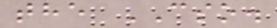the CSO.
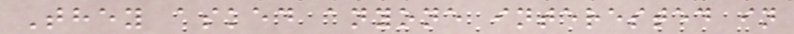They asked anyone interested in
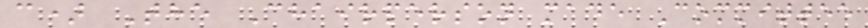c) The Chairperson made Committee
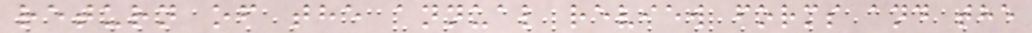return of the annual review forms and the
